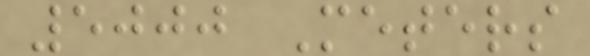5000 Meters
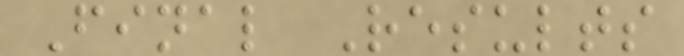Final Results
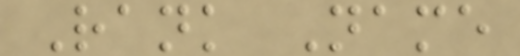Rank Name
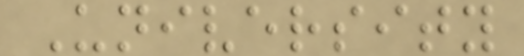University
